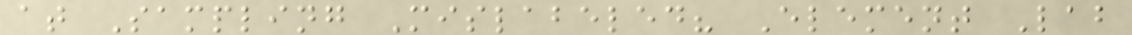at Sampling Mislabeled? Element Lab
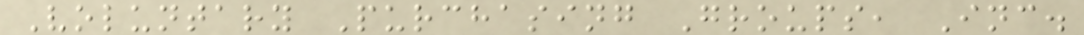Voluntary Purchasing Groups, Inc.
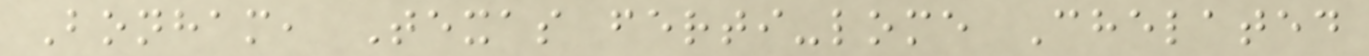Bonham, Texas ferti-lome Chelated
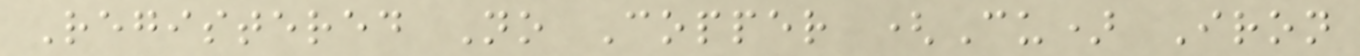Registered No Copper (Cu) Iron
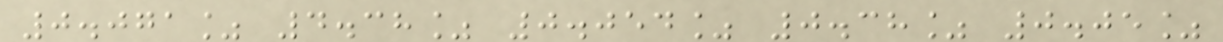0.071% 4.38% 0.054% 0.38% 0.05%
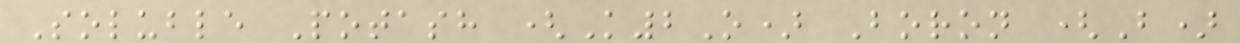Soluble Potash (K2O) Boron (B)
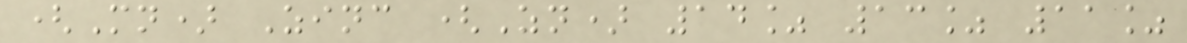(Mn) Zinc (Zn) 14% 13% 11%
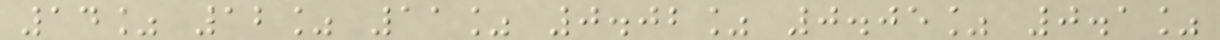14% 12% 11% 0.02% 0.05% 0.1%
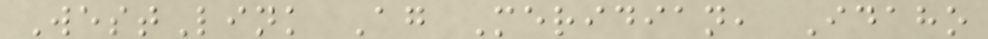WestLink Ag Meridian, Idaho
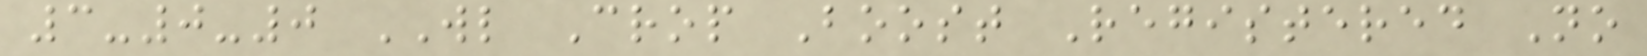3-0-0 WL Crop Boost Registered No
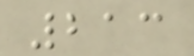213
